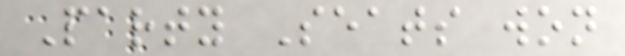Party Seats won
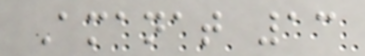Amanat 13
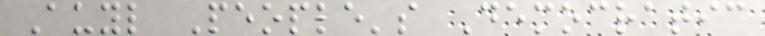Auyl People's Democratic
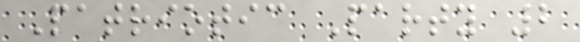Patriotic Party 2
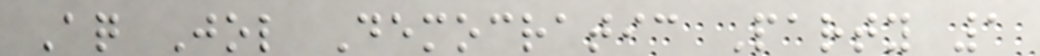Aq Jol Democratic Party 1
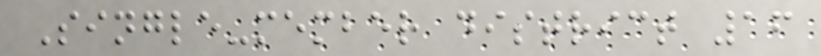Single-member district 16
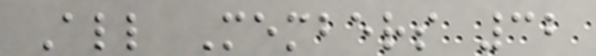All Members 32
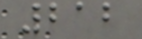212
